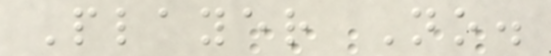Player No.
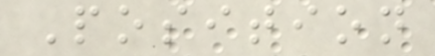Position
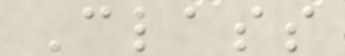Class
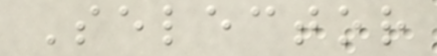Selector
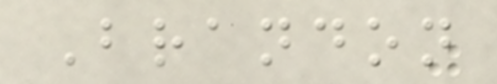Brandon
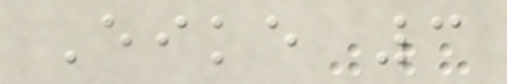Eike 3
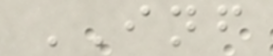INF
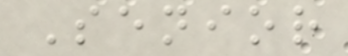Senior
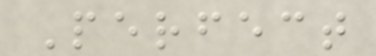Perfect
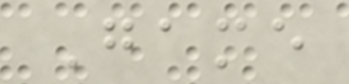Game
